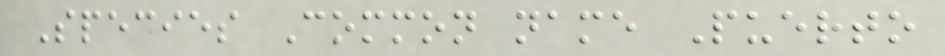Species Common name Puerto
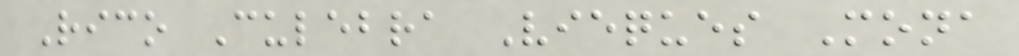Rico Culebra Vieques Mona
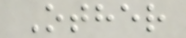Other
